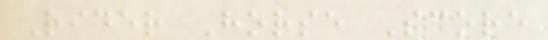Rider Horse Score
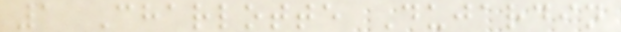1 Charlotte Dujardin
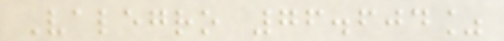Valegro 76.604%
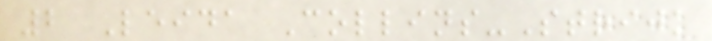2 Leida Collins-Strijk
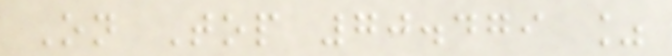On Top 70.479 %
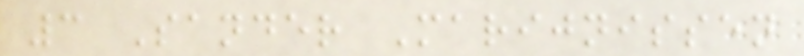3 Sander Marijnissen
